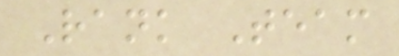Rank Team
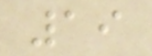19
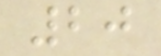20
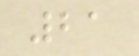21
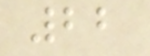22
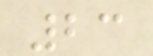23
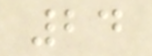24
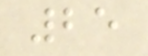25
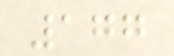177
